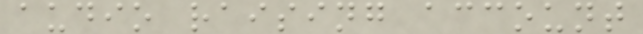audio raising account
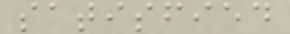satisfied
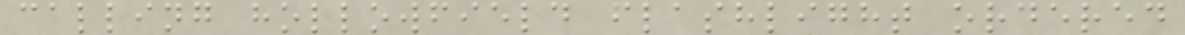calling hollowfield flashlight ordered
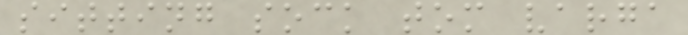sitting sock tom varga
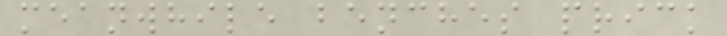meanwhile benches prick
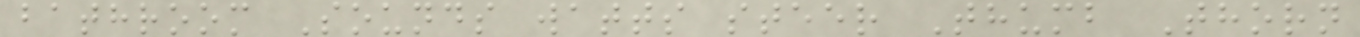bathroom Sounds watts steer Thumb Thorn
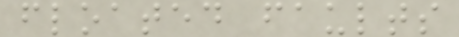floated faults
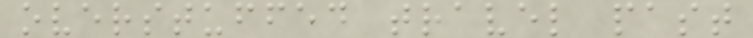overstuffed travel past
